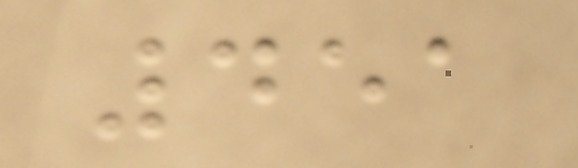451
